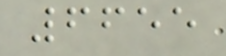6655
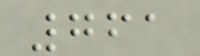761
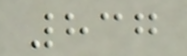837
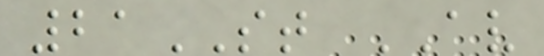21ST AV
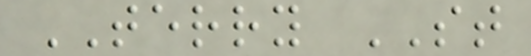TERRY ST
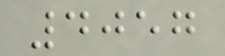4057
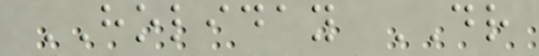HOLIDAY DR
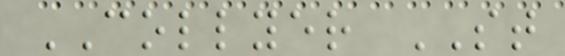COLLYER ST
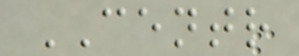CENTR
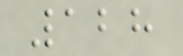128
